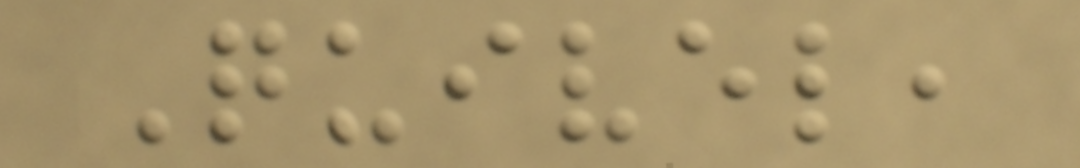Quivel,
